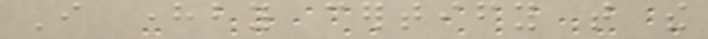I hereby certify that the
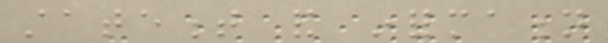statement and information
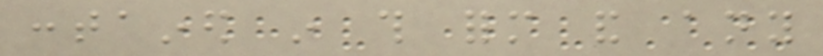contained in this form and any
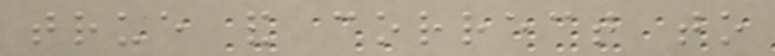true and correct to
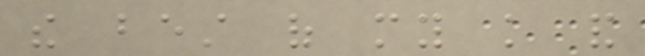the best of my knowledge and
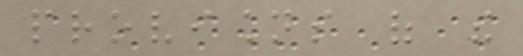provisions of the
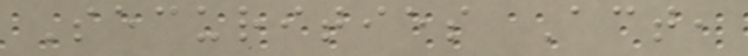Securities Act,
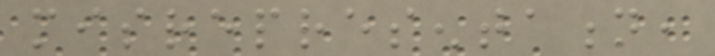misrepresentation,
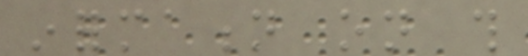information on this
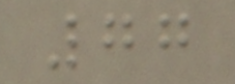77
